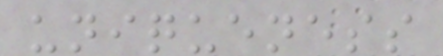uniqueness
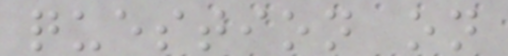question on
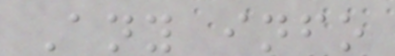Any info
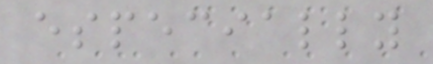especially
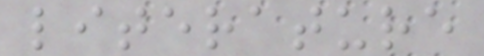literature
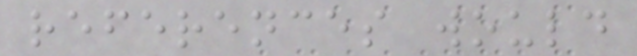references would
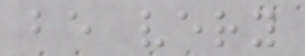be very
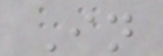In
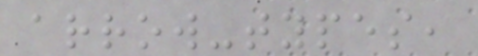arrow-types,
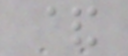&
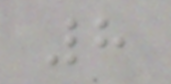8
